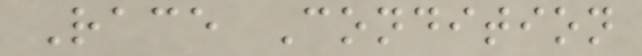Race Condition
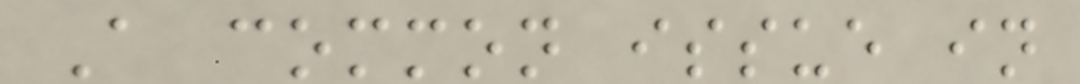A common issue in
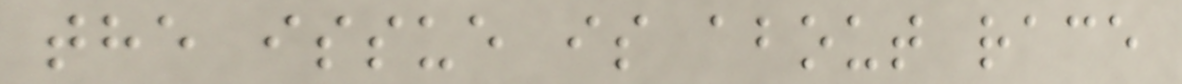the issue is about race
